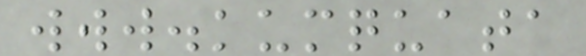www.kumquata
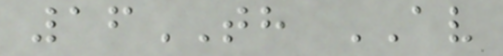16TH AV
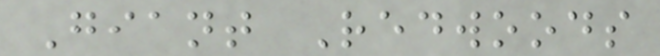Giant Redwoods
